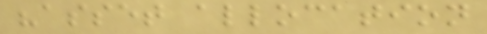"asset allocation
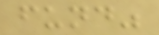fund"
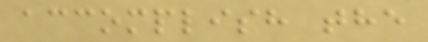accomplish the
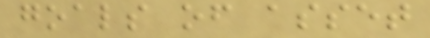goals of asset
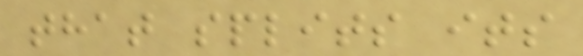that splits its
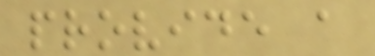provide a
